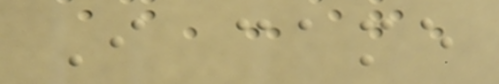I came
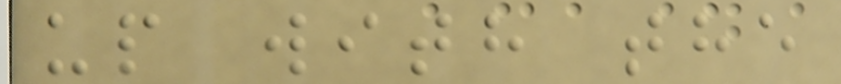up with the
